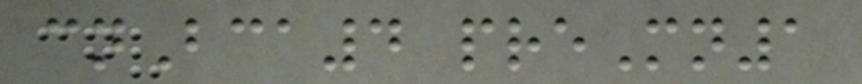cnBca4 preMn1
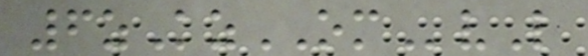6zKzOMvL
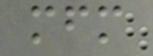mfm
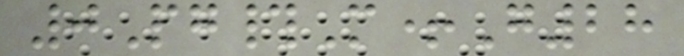0Pg#M+G28
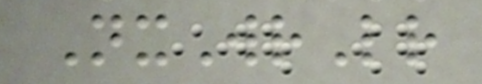NxWrLr
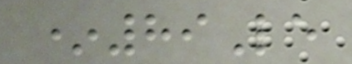*89Le
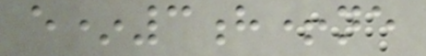e*3h+ne
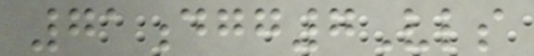71dgg7Vls
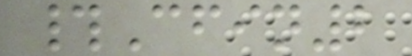#Cfin2
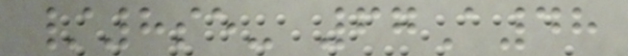/8se- 67A48
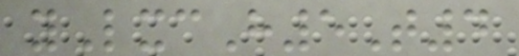yLxcH5T4
